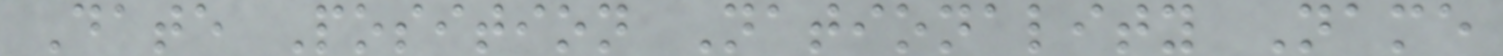Date Position Nationality Name
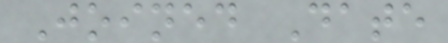Joined Date
